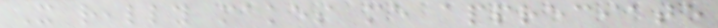It really makes me appreciate
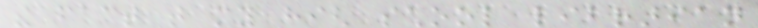the fact that my high school librarian
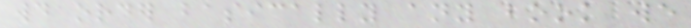would order basically any book we
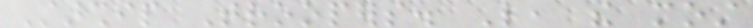Starship Troopers. Like, the most
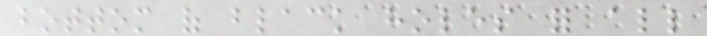bottom of black holes for all
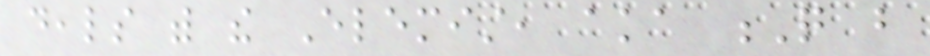deals with the Elemist, aka Q but
